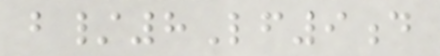b/8Lf9d
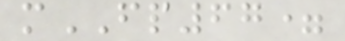mFP67=
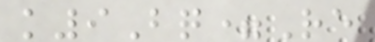k9Bq=Re
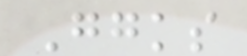Ggks
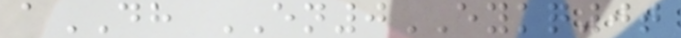aDH EN0EYKQ0t
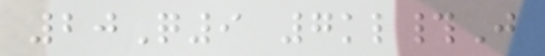20Q9 7kl#J
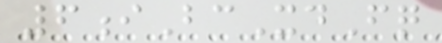6iBcXdFq
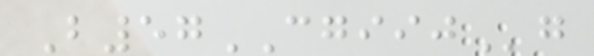B57CGIIJg
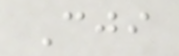Cji
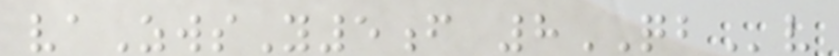vaZwsY5f 8QBv
